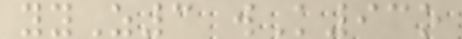yyZ3 wK93o
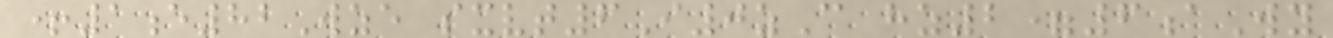+1e82Wze sxvt6I0zC hz2=6aWy
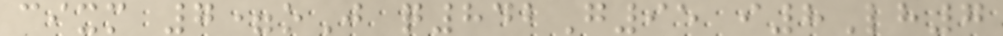cixm 7=oJ q842G95 i8Lh7
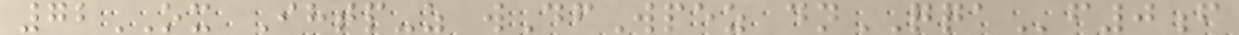72OX Ihtp-z wDfWpez dnQQAf0f
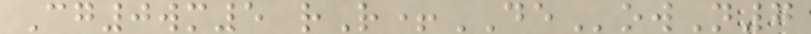Cg0wm5 rR+DEowN7
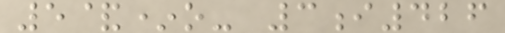5&*o- 3i426
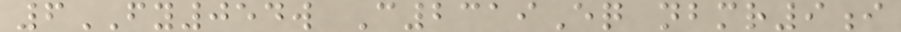6FY054w C2319Eq nbmr9i
